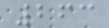263
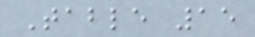Table 15
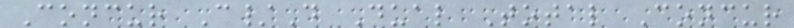Concur C/D Dual Total Concur
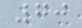70
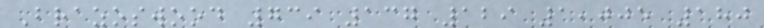Brazoswood 739 137 129 1,005 180
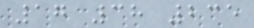17 38 235
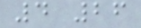4 26
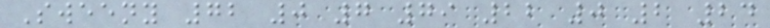Sweeny 72 0 7 79 22 0 2 24
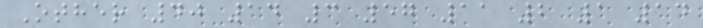Other 40 14 3 57 11 2 1 14
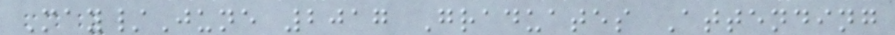May/June 2017 Graduates Attending
